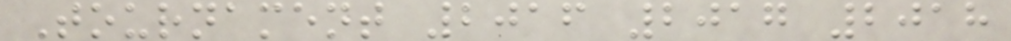Tournament 2016 2017 2018
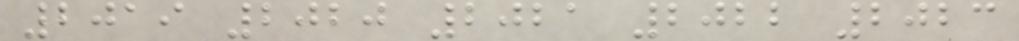2019 2020 2021 2022 2023
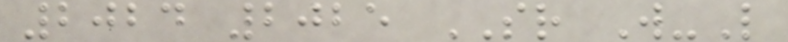2024 2025 SR W-L
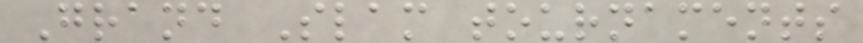Grand Slam tournaments
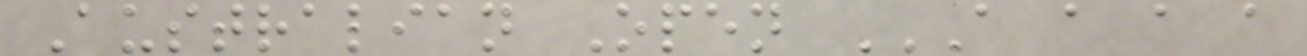Australian Open A A A A
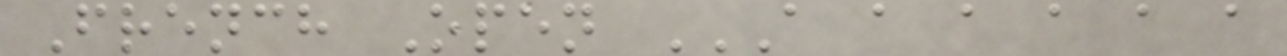French Open A A A A A A
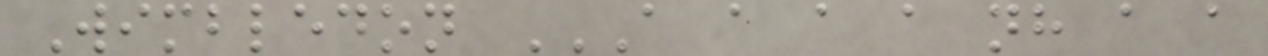Wimbledon A A A A NH A A
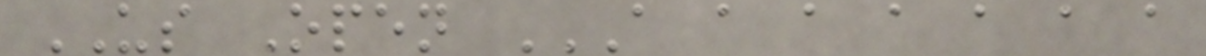US Open A A A A A A A
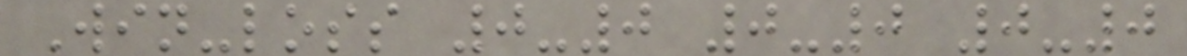Win-loss 0-0 0-0 0-0
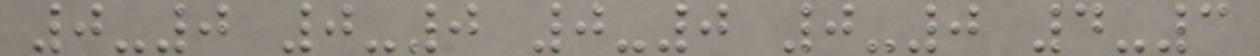0-0 0-0 0-0 0-0 4-3
